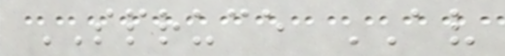SPRUCE AV
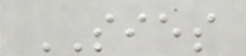SIES
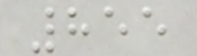855
